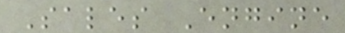Sales Engine
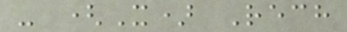- (X) Rech
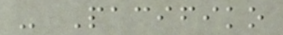- Pacifiko
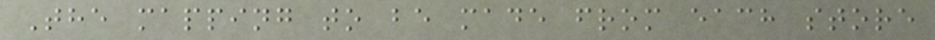The mapping to be made from each store
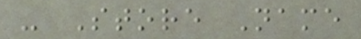- Store Name
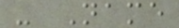- Name
